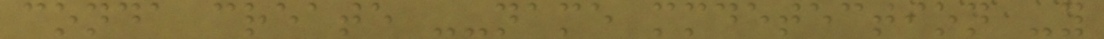conda create --name mmdetection -y
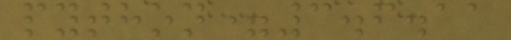python=3.6.11
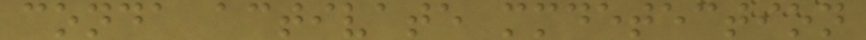conda activate mmdetection
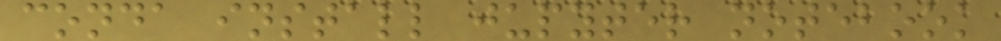conda install jupyter notebook
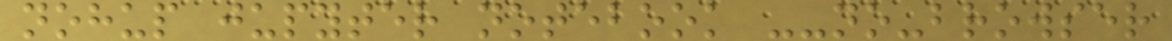nohup jupyter notebook --no-browser
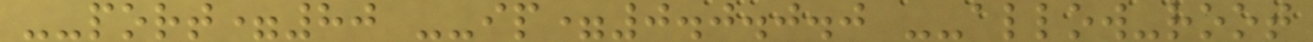--port=80 --ip=0.0.0.0 --allow-root
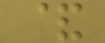&
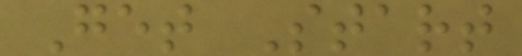Get Start
